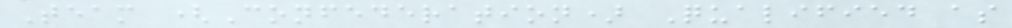Team (Confederation) Qualified as
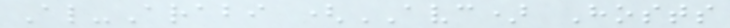Al-Arabi (AVC) Hosts
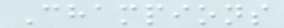Champions
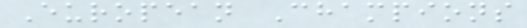European Champions
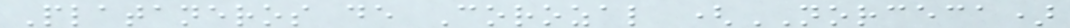Plataneros de Corozal (NORCECA)
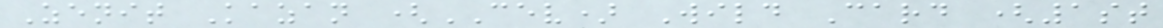Zenit Kazan (CEV) Wild Card (1st
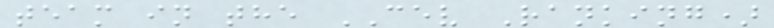team in the CEV Ranking)
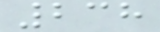238
